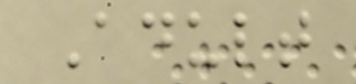Adult
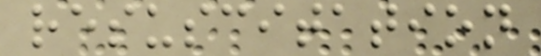resuscitation
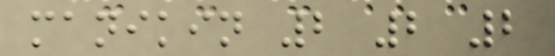manikin 2 2 2
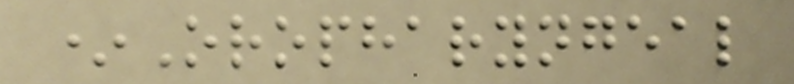*Oropharyngeal
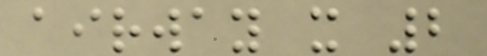airway x 2
